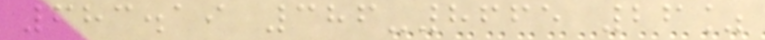683.19 386-8665 26%
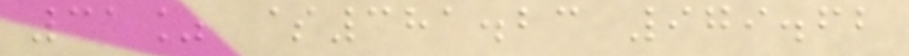31% $381.23 979.62
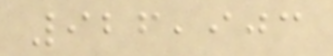926,903
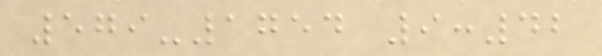579-1754 9:42
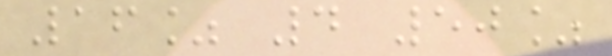16% 4 50%
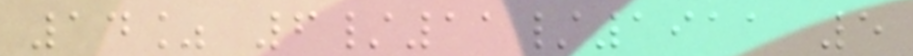14% 6/11/1911 5
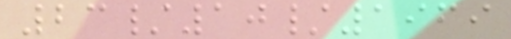23/10/1969
